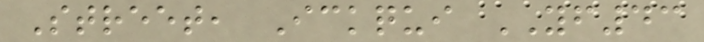Street, Ickqui YF43
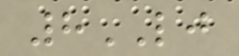8LJ
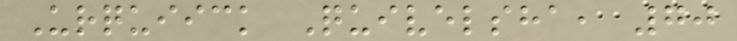Urquiick Quivelsha, 70
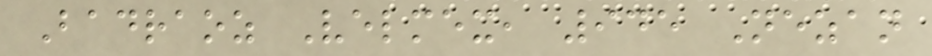Badraoz Velmex, 945 Nezan
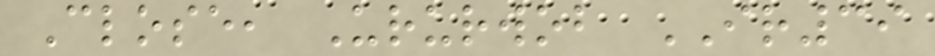Close, Ururwob IR39
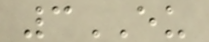3EU
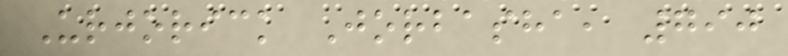Urjorick Jorbasha, 790
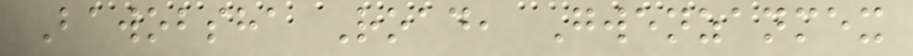Bawobsha Road, Gwenzanmex
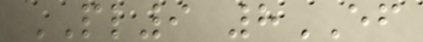PL9 8EF
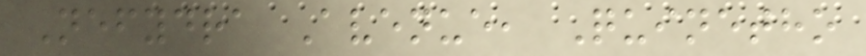Nefydra Avenue, Quinetho
